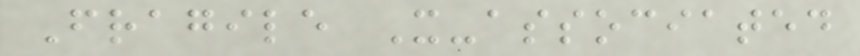Fragile X-associated
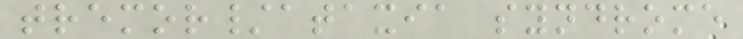tremor/ataxia syndrome
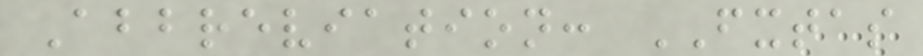Abbreviation: FXTAS
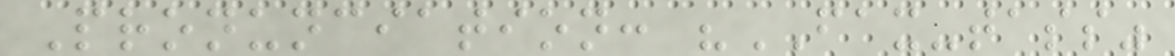Pronunciation: "FAX-tass"
